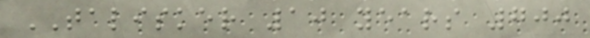TALISKER 10 years 700
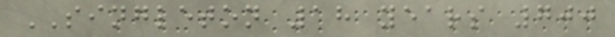SINGLETON 18 years 700
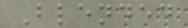Blended
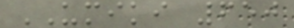UMIKI 650
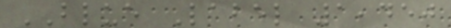BLUE Label 1,450
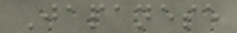Japanese
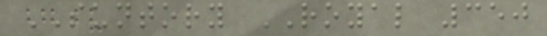SUNTORY ROYAL 350
